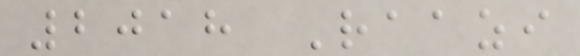2018 Raazi
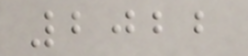2022
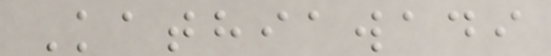Kathiawadi
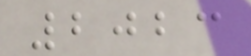2023
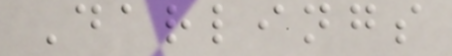Darlings
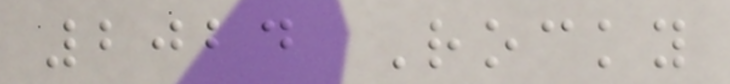2024 Rocky
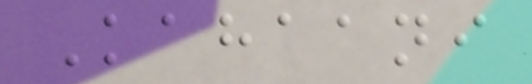Kahaani
